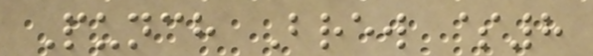Punch Brew $8
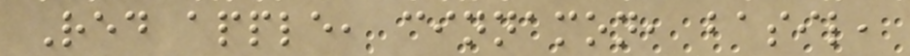Red apple, cinnamon, basil,
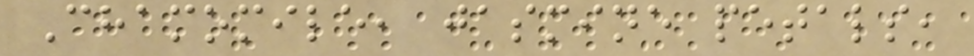Chamomile, jasmine petals,
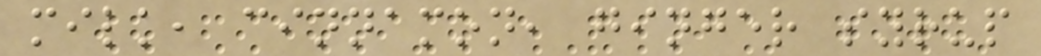milk, cinnamon, ginger syrup
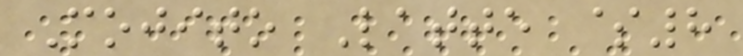Mojito Latte $8
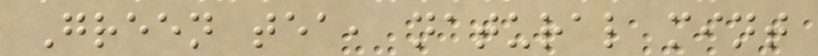Green tea, natural mint
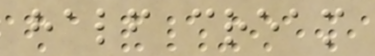half cream
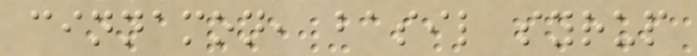cinnamon, basil syrup
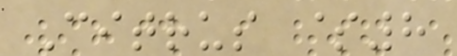Citrus $8
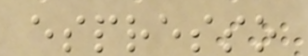espresso
